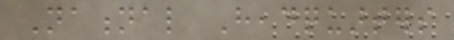National Headquarters
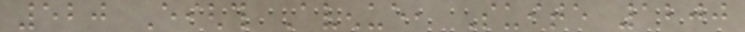520 Eighth Avenue, Suite 1200
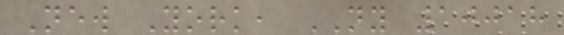New York, NY 10018
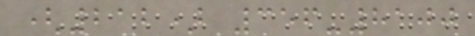(212) 356-8100
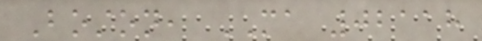Boston, MA 02118
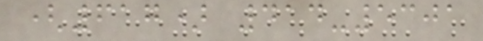(617) 414-5301
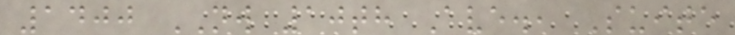1400 NW 10th Ave., Suite
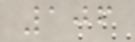106
